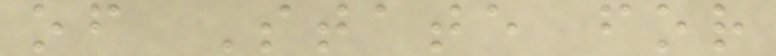of State for
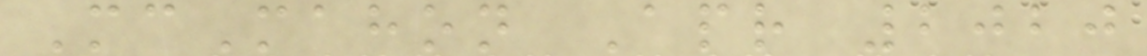McMahon Apr 2020
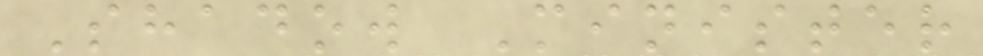Shadow Minister
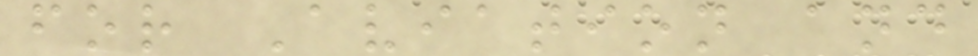for Aviation and
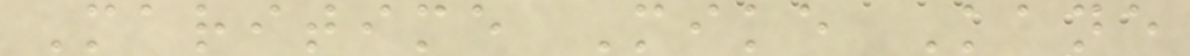Maritime Mike Kane
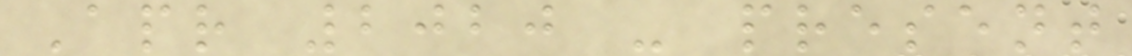Apr 2020 - present
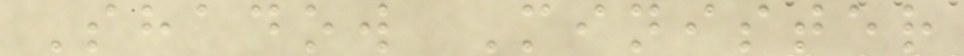Shadow Minister
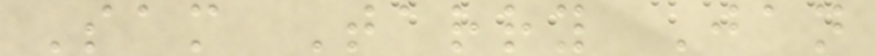Sam Tarry Jan
